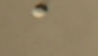a
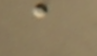a
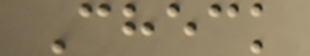Check
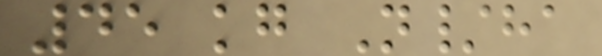45 kg N/ha
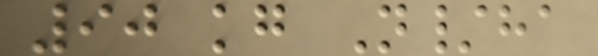90 kg N/ha
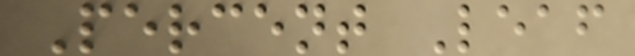Percent Leaf
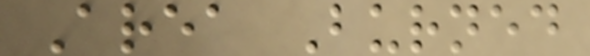Area Burned
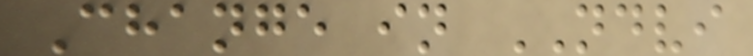Change in NDVI
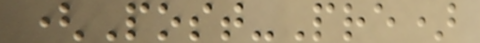(Post-Pre)
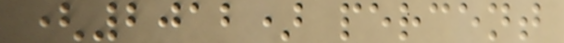(2012) percent
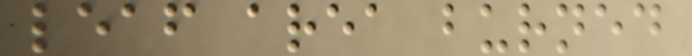leaf area burned
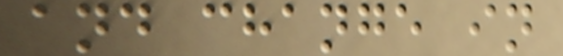and change in
